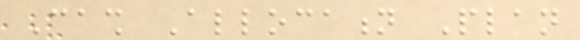Cash Allocation Plan
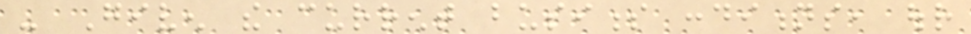- Given the current business conditions, our
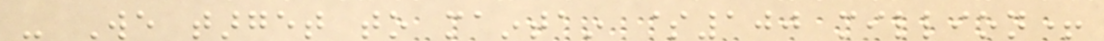- We target to maintain $100 million+
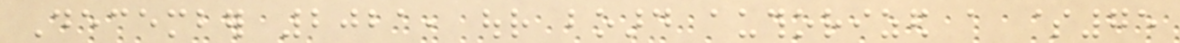December 2021, our board authorized a $75
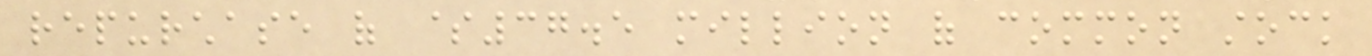repurchase of $37.5 million of common stock
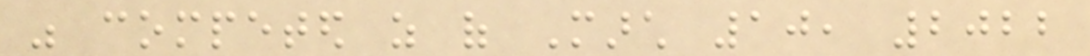was competed as of March 10, 2022
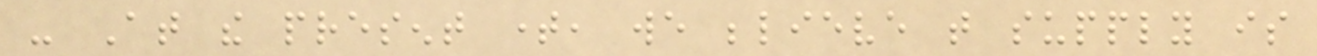- At the present time, we believe that supply is
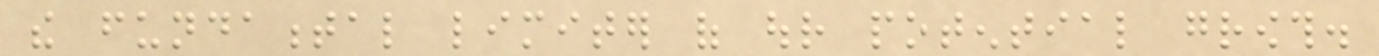the fundamental limiter of our potential growth.
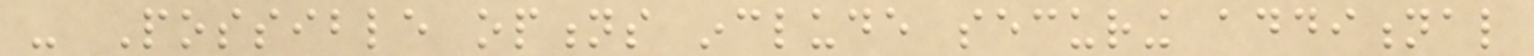- Possible options include securing additional
